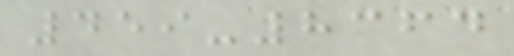459-8364
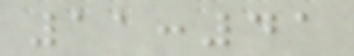11:41
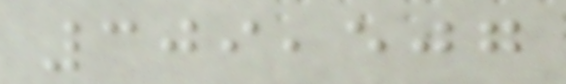309,507
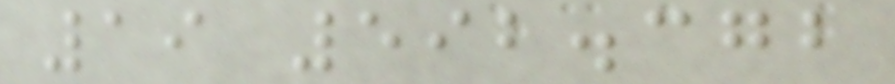19 592.372
